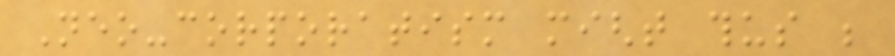Neo-corporatism might thus be
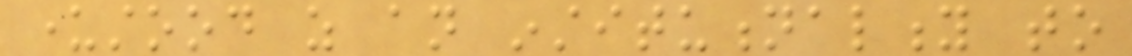understood as an institutionality to
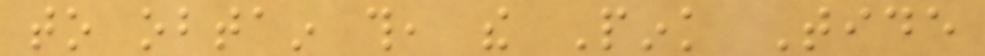to obtain this, the Pink Tide
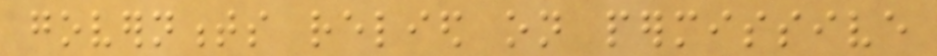governments relied on permissive
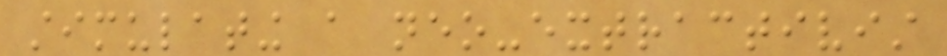stimulating a neo-extractivist
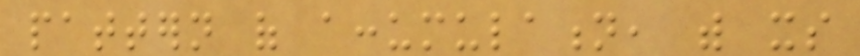pattern of accumulation, with its
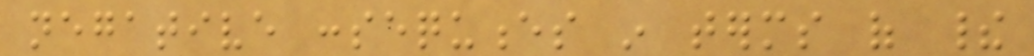negative consequences in terms of their
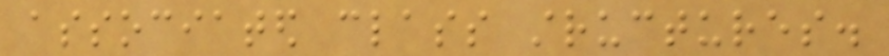associated class structures.
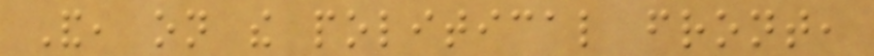And, on the political front,
